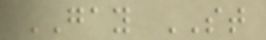GAY ST
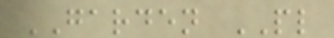GARDEN PL
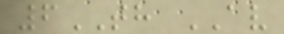6TH AV
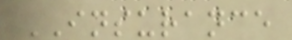INSURANCE
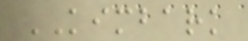KIMBARK
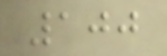100
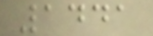1441
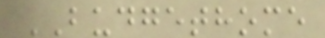BUDGETHOME
